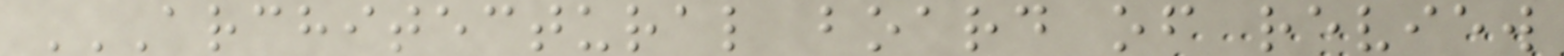ARCHITECTURAL BOARD OF REVIEW
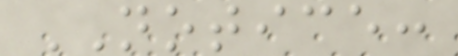NOTICE:
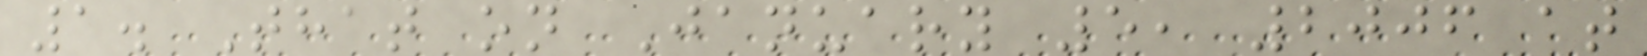1. That on January 5, 2006 at
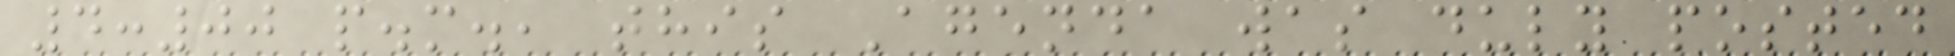4:00 p.m., this Agenda was duly posted
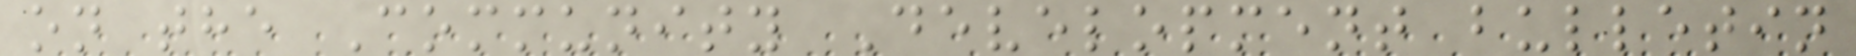on the Community Development bulletin
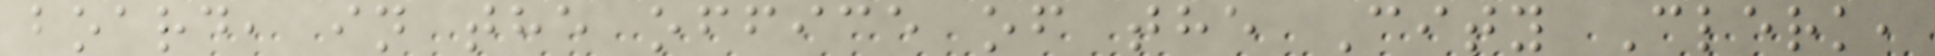board, in the office of the City Clerk,
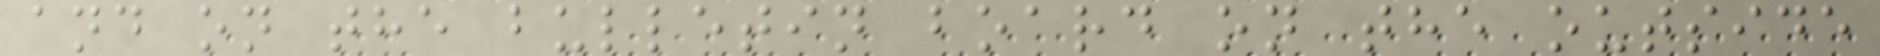and on the bulletin board on the outside
